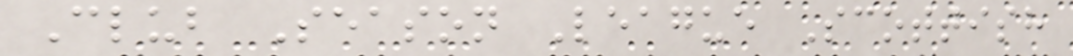Club Season League Scottish
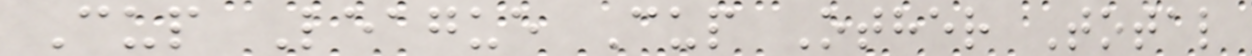Cup League Cup Other Total
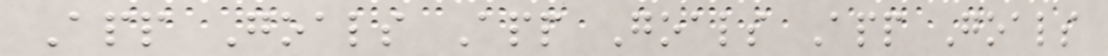App Goals App Goals App Goals
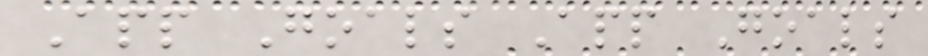App Goals App Goals
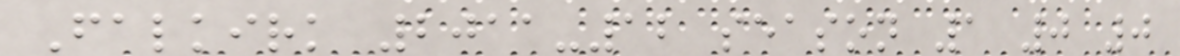Falkirk 2011-12 season 1 0 0
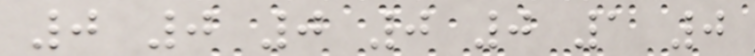0 0 0 0 0 1 0
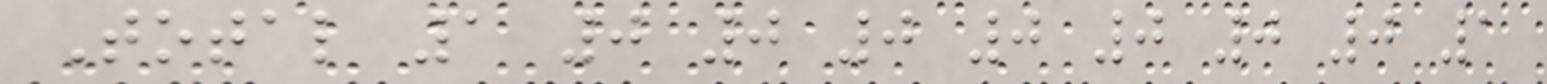Total 1 0 0 0 0 0 0 0 1
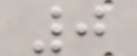0
